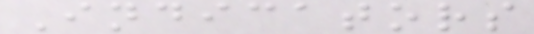Indicators
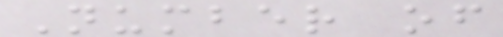Number of
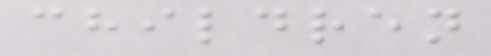children
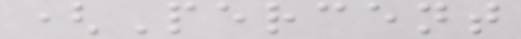(Percent
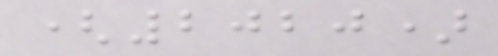(2020)
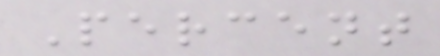Percent
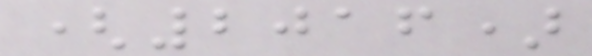(2016)
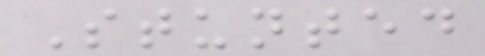Stunted
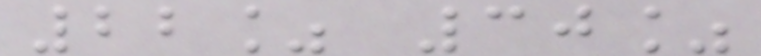22% 30%
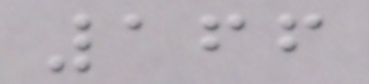166
